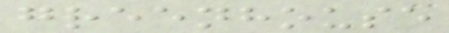greenhouse
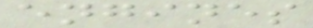engines
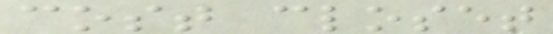cost closet
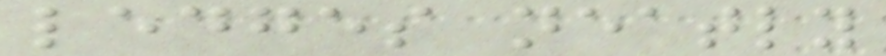ledges neatly
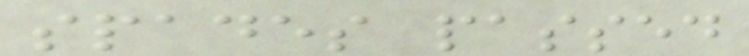spades passed
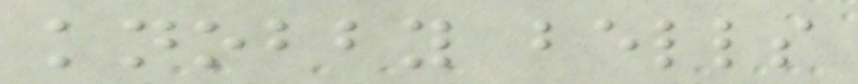knobby bells
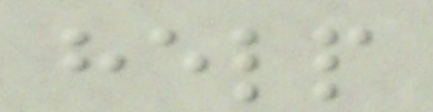help
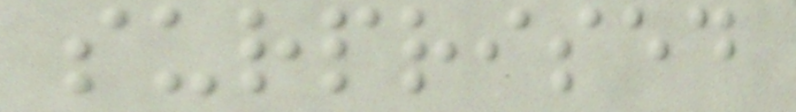surprised
